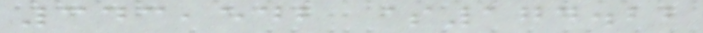343,542 $174.22
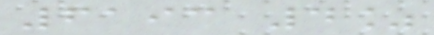6193 4%
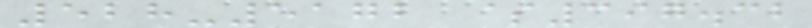528-5172 $397.32
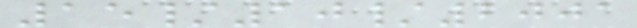15/10/2001
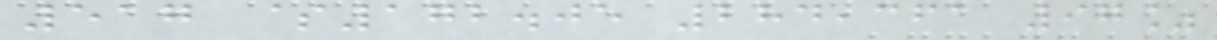517 $172.05 284,361 97%
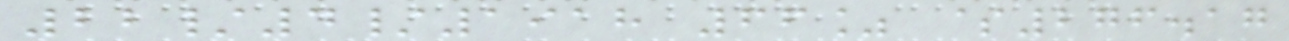22/4/1918 66% $276.17
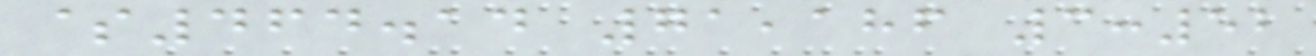$464.14 71,186 3:52
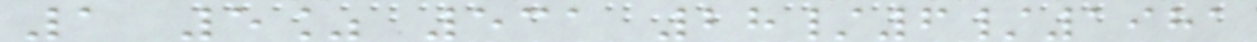1 5% 531 28/6/1981
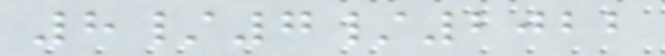8/7/2022
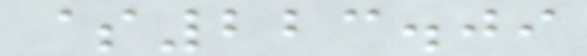$223.09
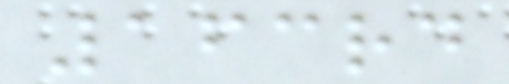163rd
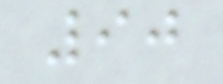90
